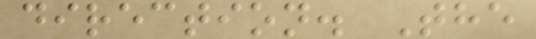direction. The
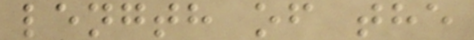length of the
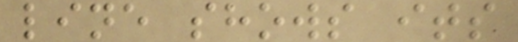line shows its
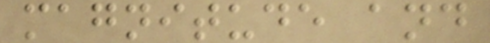magnitude and
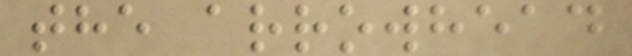the arrowhead
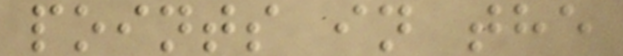points in the
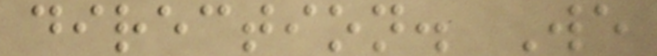direction. We
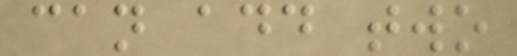can add two
